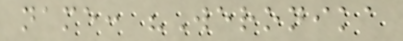name: "Weronika
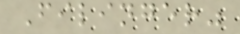Filinger"
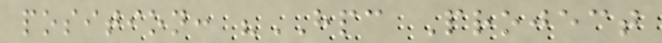position: "HPC Project
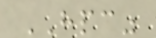HPC"
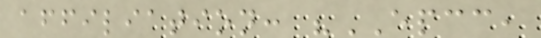affiliation: "EPCC,
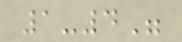1-4"
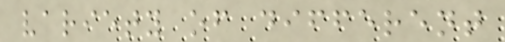variety of different
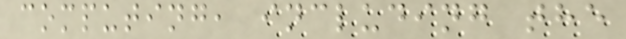computing, including the
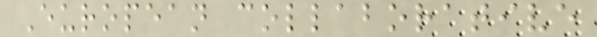European collaborative
